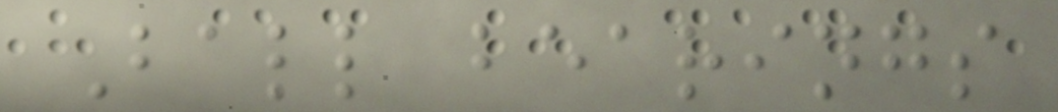Ball bearings
